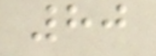80
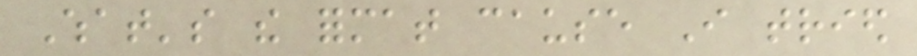What's the format cause I tried
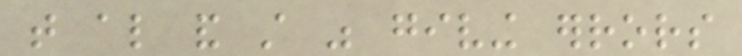that also and still was giving errors
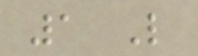1 Like
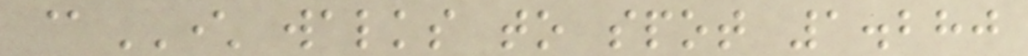@CHARACTER walks to spot 1.280
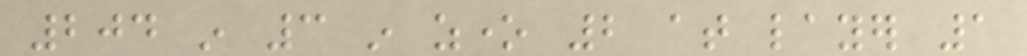204 in 3 in zone 2 at layer 1
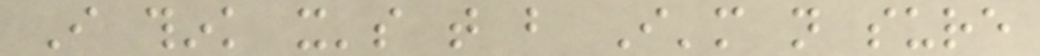I think it's that but I'm not sure
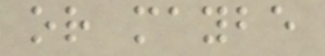or maybe
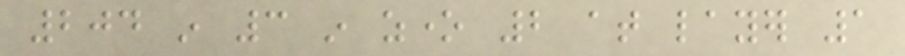204 in 3 in zone 2 at layer 1
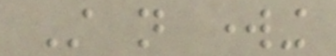Still not working
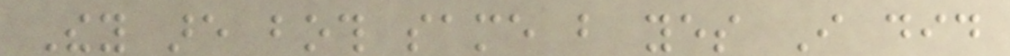They are both same but yes I did
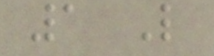1 Like
